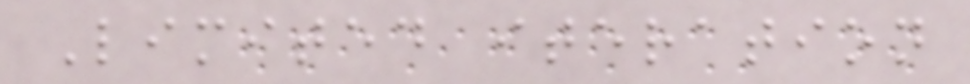Limited iteration
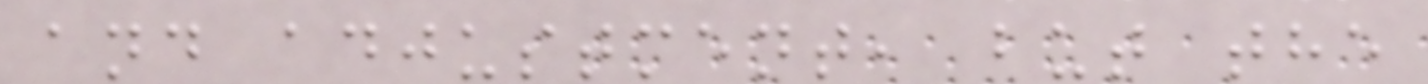and adjustment, but the
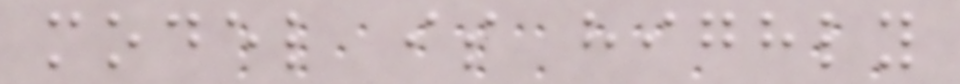model is highly
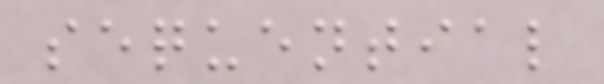sequential
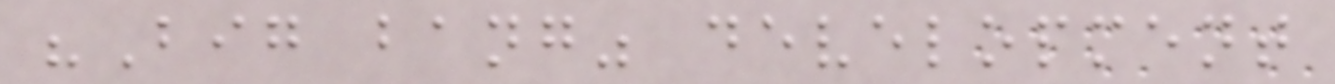"Big bang" development
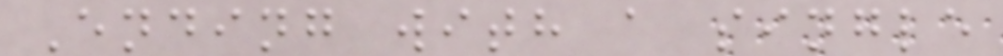Ending with a single
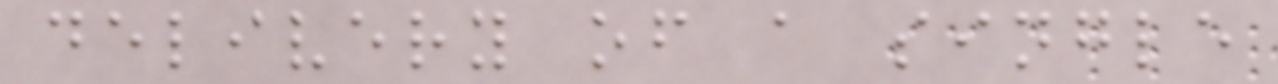delivery of a single
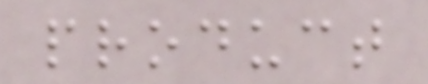product
